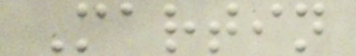Martin
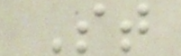St
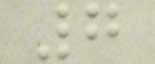7
